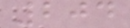204
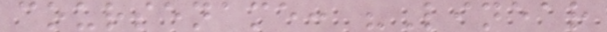coursename: "Linear
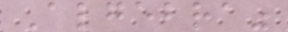Algebra"
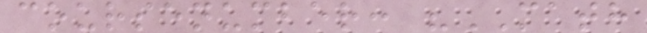coursenumber: "MATH
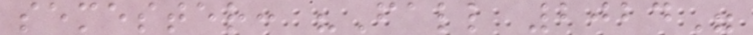semester: "Fall 2024"
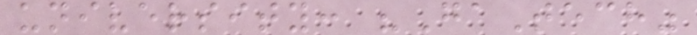university: "GaTech"
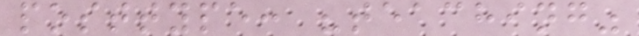posttype: "teaching"
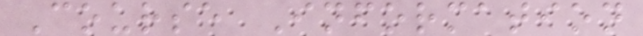Course Information
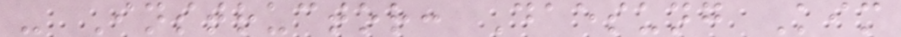- Instructor: Daesung Kim
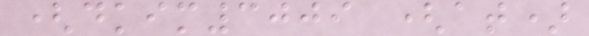(dkim3009 (at)
